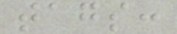tags:
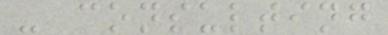- consulting
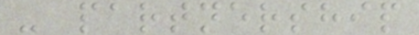- partnership
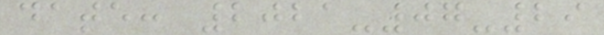date: 2021-07-29
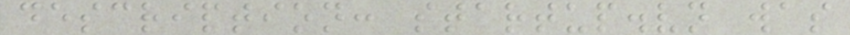description: startup.vn was
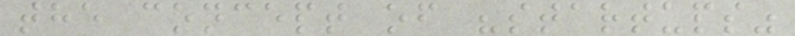the concept of "startups"
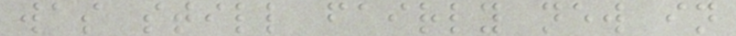was still fairly new in
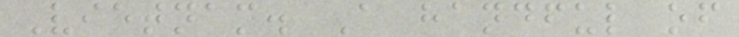Vietnam. A handful of
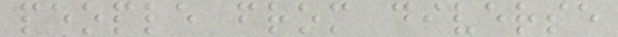people from diverse
